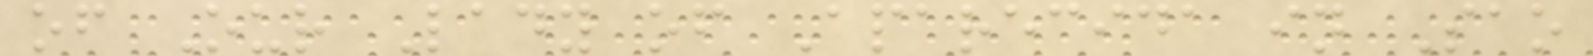of Our Lady of Aparecida in Sao
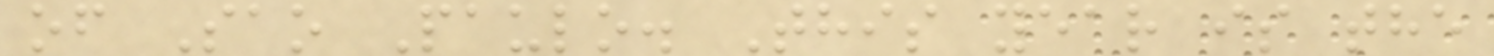of Sao Paulo. This year is the
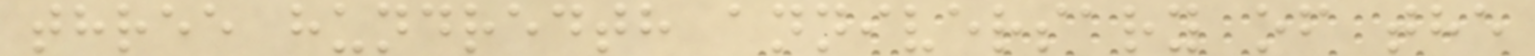three hundredth anniversary of the
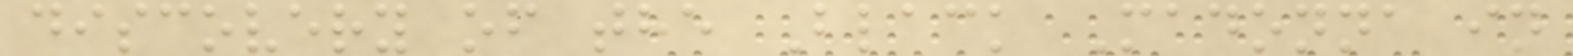discovery of the Black Madonna in
